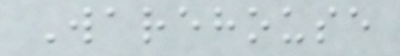Warehouse
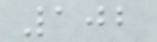102
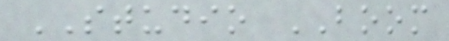STUDIO BOOM
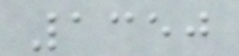1350
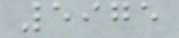5975
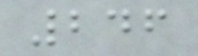246
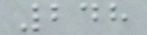248
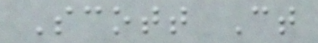Scott Ct
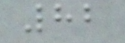82
